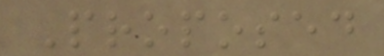Proposed
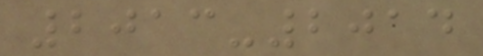2013-2014
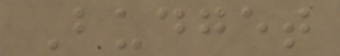Budget
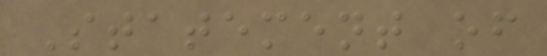Statement of
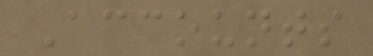Accounts
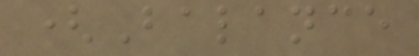(Balance
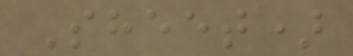Sheet)
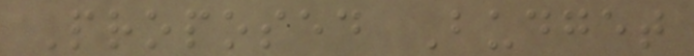Proposed Budget
